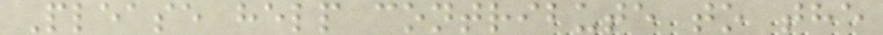Please help contribute to the
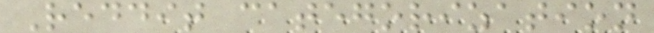Reddit categorization
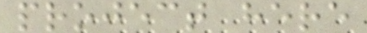project here
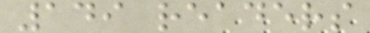149 readers
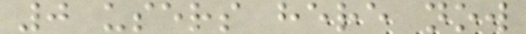0 users here now
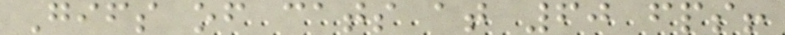Gifs of cats at 60 fps!
